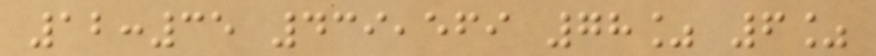12:35 439,569 78% 6%
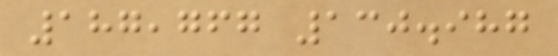187,767 130.987
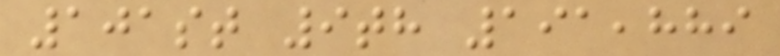101st 9th 191,889
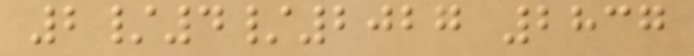2/4/2027 2837
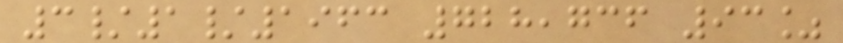3/1/1963 728,736 93%
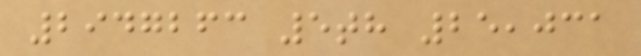2947263 5th 25,031
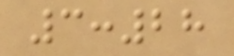3:28
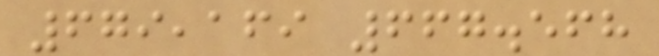679,169 667.568
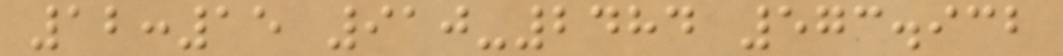12:15 910-2484 573.932
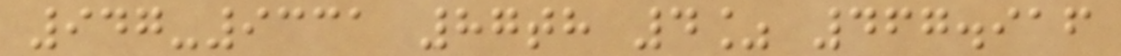947-9331 87th 4% 467.916
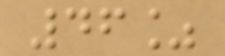46%
